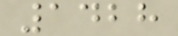1428
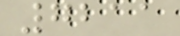7211
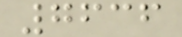7636
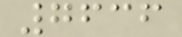7636
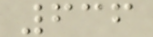636
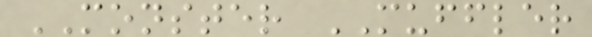MONSTER MUFFLER
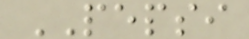PEPSI
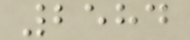2584
